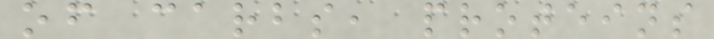of carbs, proteins
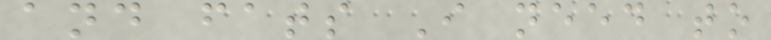and fats I need to
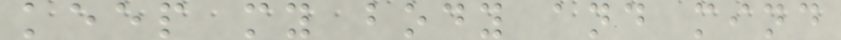keep my body and mind
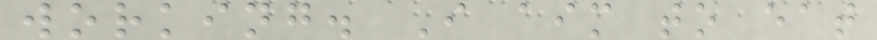working. I aim to eat
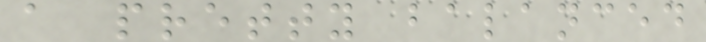a pretty balanced
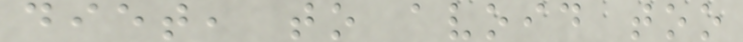diet, to avoid too
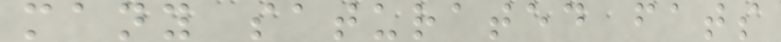many saturated fats
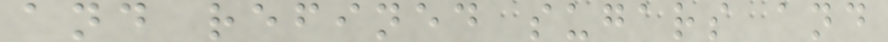and refined sugars and
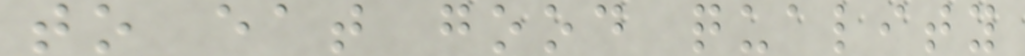to eat good quality
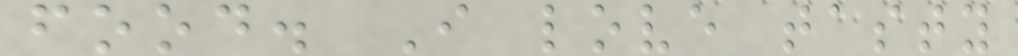food. I love tasty
